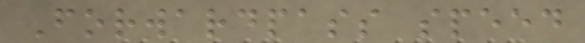Forwardpass speed
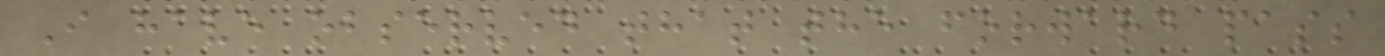I have observed that the forward pass
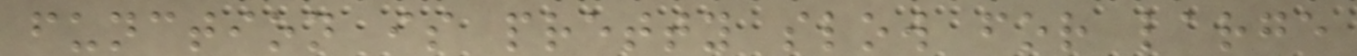function is pretty slow for large
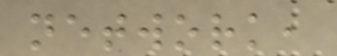network,
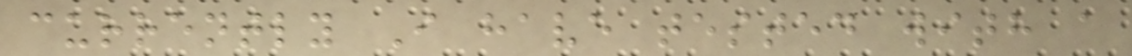currently I have tested with a
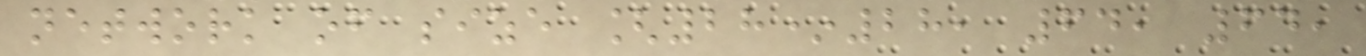network of size [28*28, 64, 64,
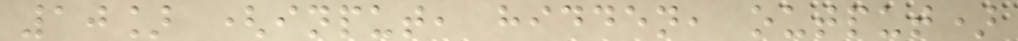10] (input, hidden, output)
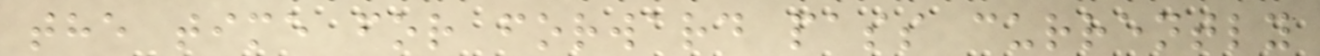the time for forward pass currently
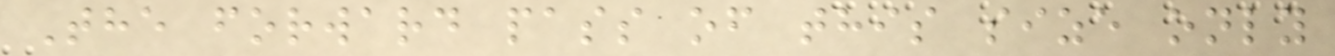The forward pass of this size only
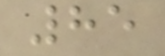85
